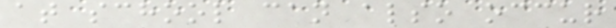at school can also occur
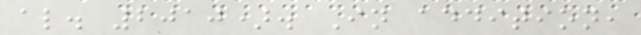al. 2010). In addition,
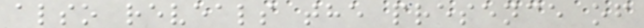also reveals the presence of
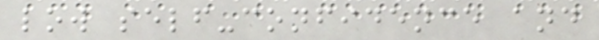low self-confidence and
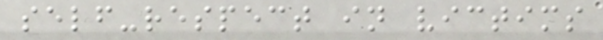self-respect in victims
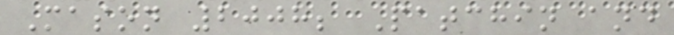Mason 2008; Patchin and
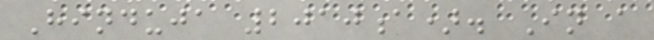Hinduja 2010a). In a
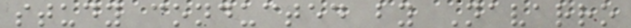study conducted by Navarro
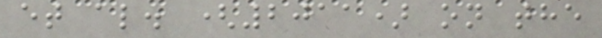et al. (2011) on the
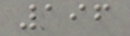196
